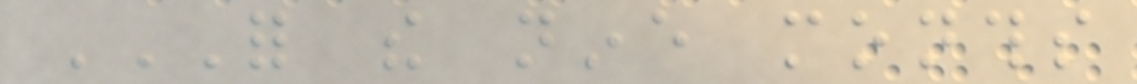FOR THE NINE MONTHS
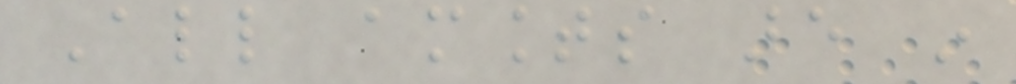All amounts are in
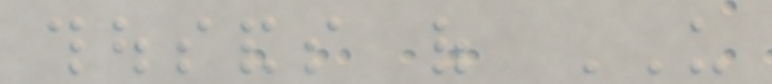thousands of US
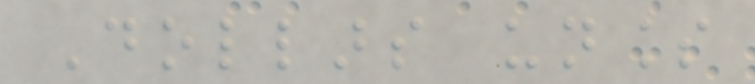Dollars unless
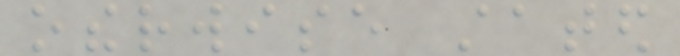otherwise stated
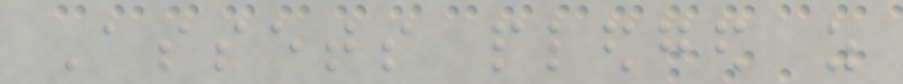Assets pledged as
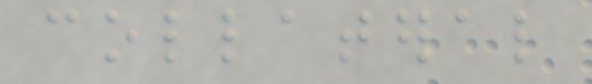collateral
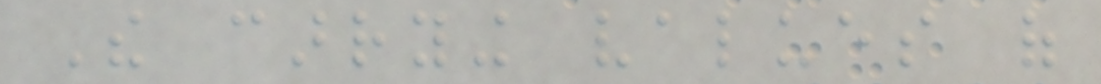The carrying values of
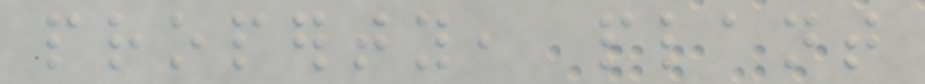property, plant
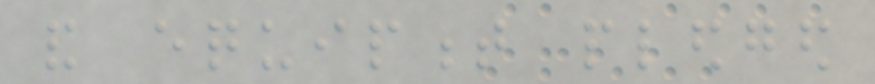and equipment pledged
